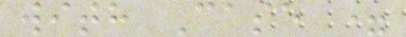with Case =
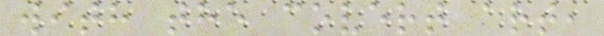with the covert art,
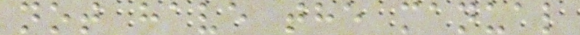not have the manual
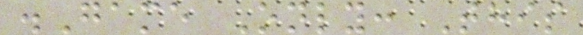.Game Only: This
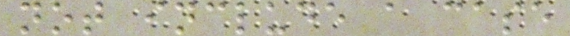not include a case
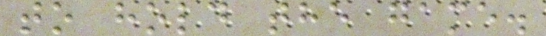to hold the game.
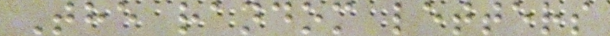The random letters
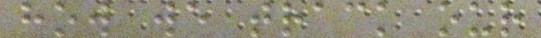how we track our
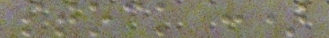stock :)
